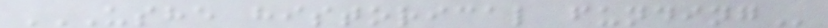USHE HISTORICAL FUNDING
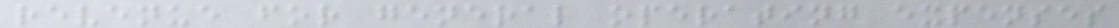revenue for general operating expenses
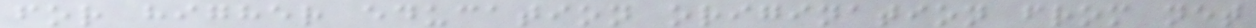for higher education origination from net
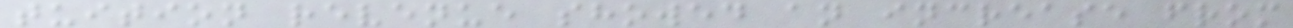tuition revenue showed an increase from
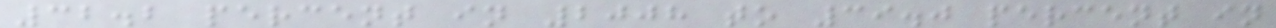32.2 percent in 2008 to 39.0 percent in
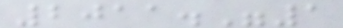2011."1
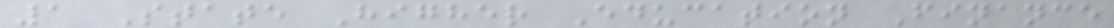1 State Higher Education Finance
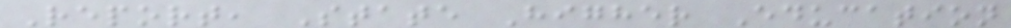Report, State Higher Education
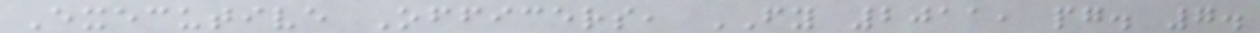Executive Officers, FY 2011, pg. 7.
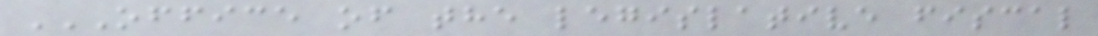OFFICE OF THE LEGISLATIVE FISCAL
